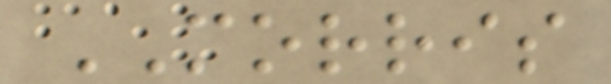MORRIS
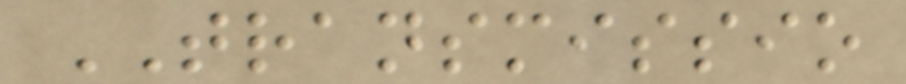TRANSMISSIO
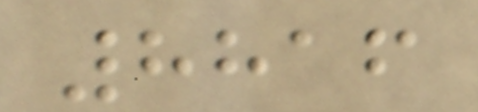8816
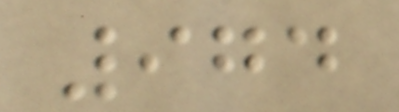974
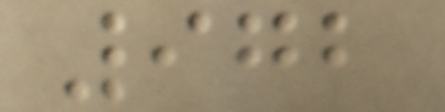972
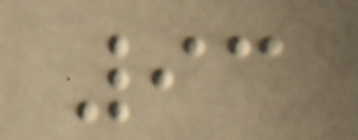93
